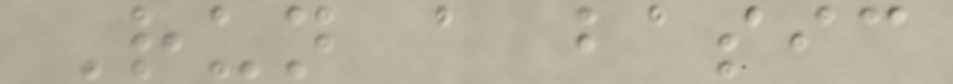Run a basic
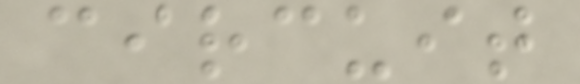circuit
